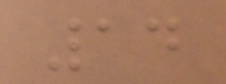14
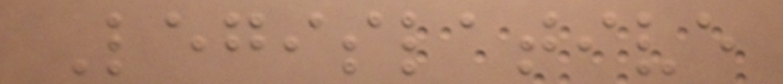Legislative
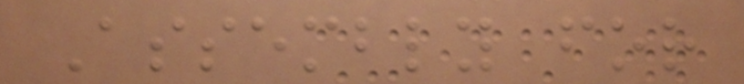Assembly for
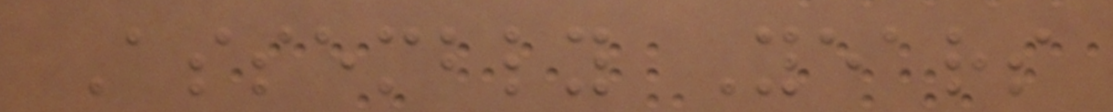Assembly Years
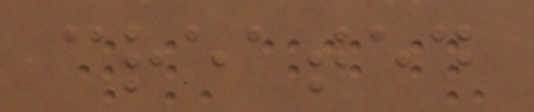created
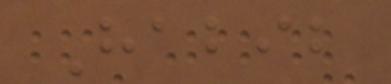Habib
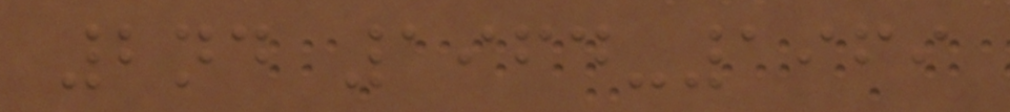2nd 1964-1969
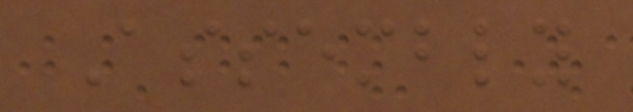Assembly
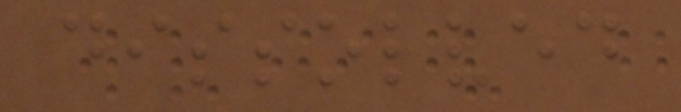dissolved
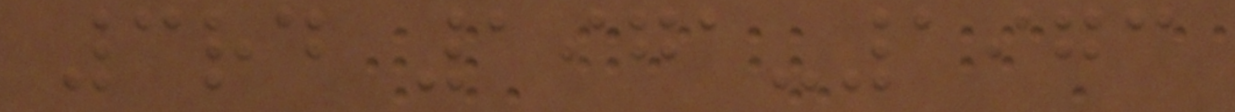3rd 1971-1973
